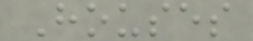Houses
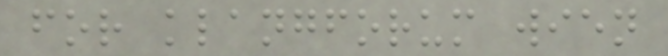for klangforum wien
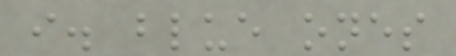i. blue ones
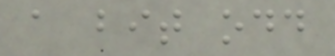a bit odd
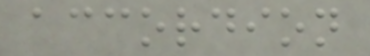accordion
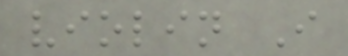violin I
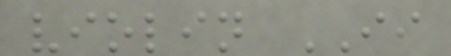violin II
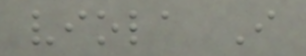viola I
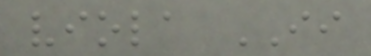viola II
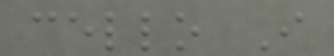cello I
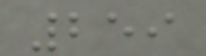259
